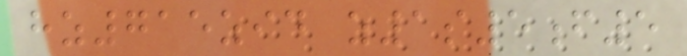hz715zid z1s5f5
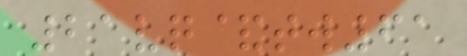21vq&tw61
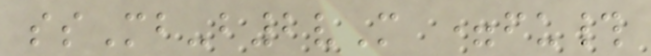ssMb-b2vM =fu#
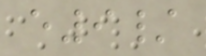e9/
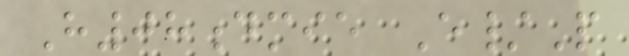H08dmie E/P
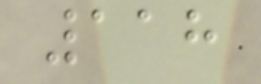118
